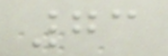73
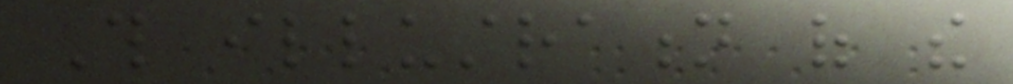This illustration of the
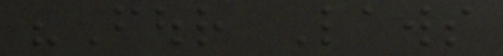"Four Laws
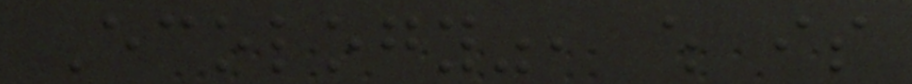Ecology", which is
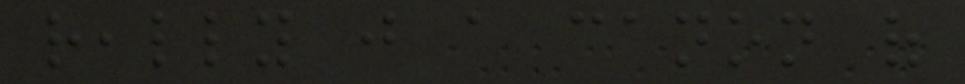really just a canon of
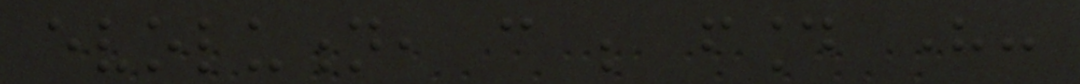evolution, can be found here:
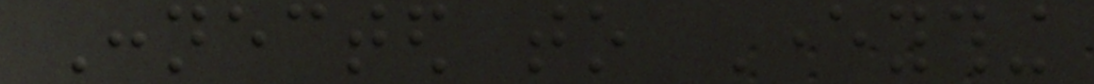Connected to Everything
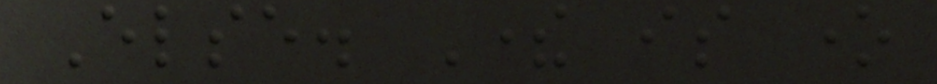Else. There is one
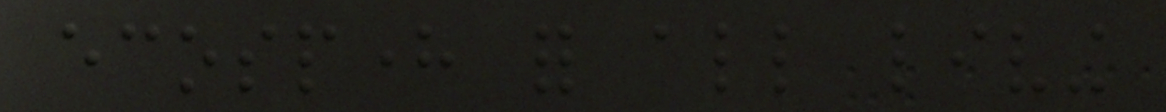ecosphere for all living
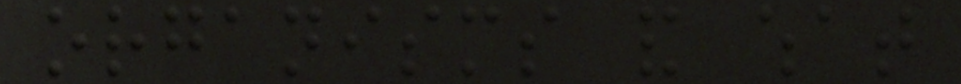organisms and what
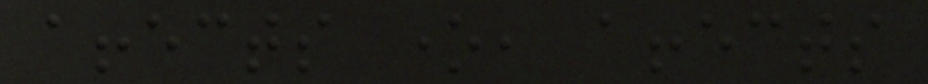affects one, affects
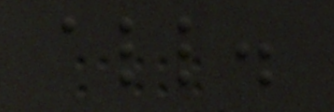all.
